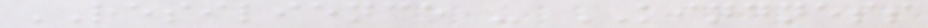RESILIENCE - KINDNESS
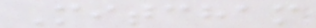Mitcham
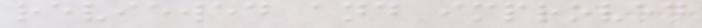reviewed and improved
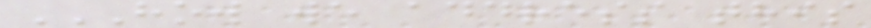HOW WE ADDRESS THIS
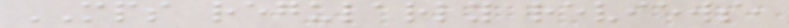MPS regularly reviews,
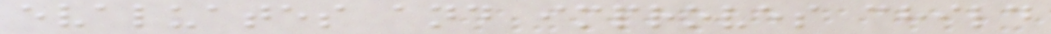evaluates and improves child
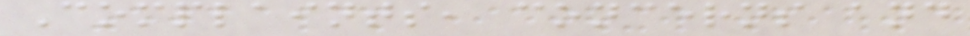Complaints, concerns and
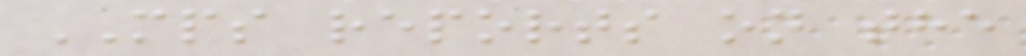MPS reports on the
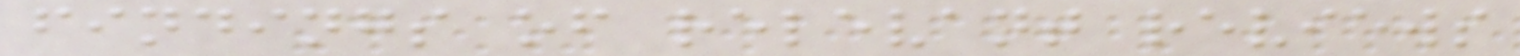findings of relevant reviews
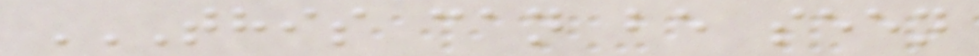THIS CAN BE SEEN
